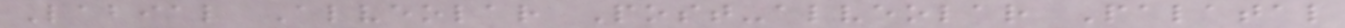Labial Alveolar Post-alveolar Palatal
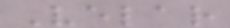Velar
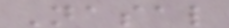Nasal
